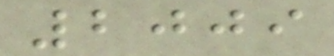2009
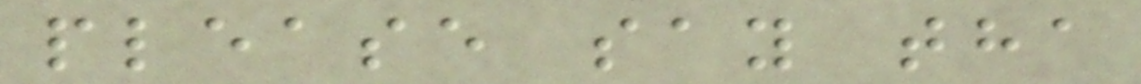please say tha
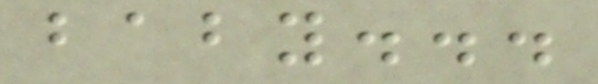baby...
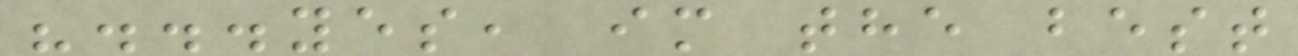"...yes, im the best
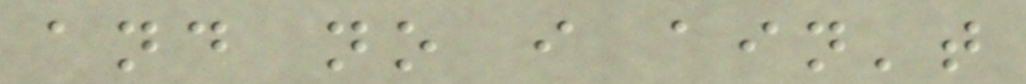and no i ain't
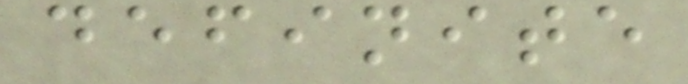definite
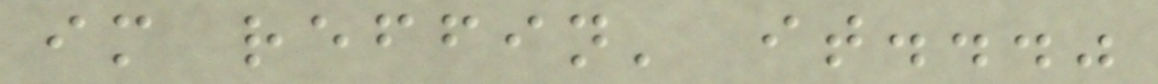im reffin' it..."
